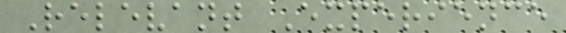Relevant Experience
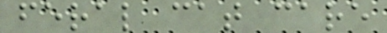feral cat care
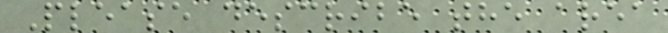Please describe the area
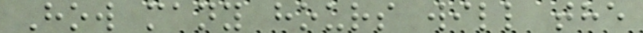How many hours will the
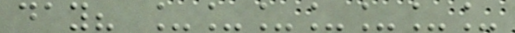day? _______
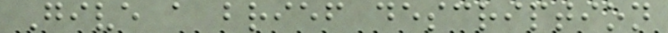Give a brief description
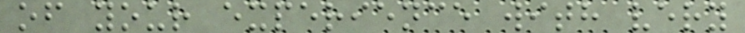of your experience with very
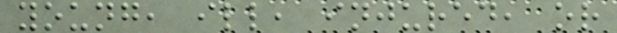young, ill, injured, or
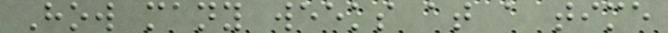How many weeks at a time
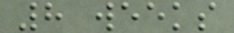8 weeks
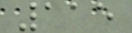115
